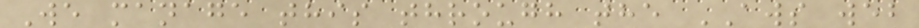We manage this through the AWS web
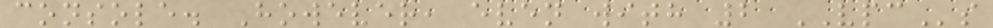console. However, even with 2 VPCs
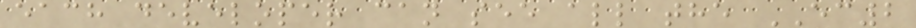each developer can see all the EC2
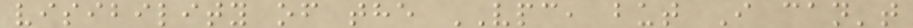visibility of the VPC, but I can't
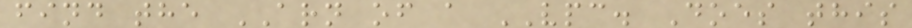find the ARN of a VPC. Does this
